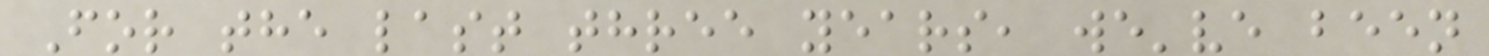For the last three years, we've been
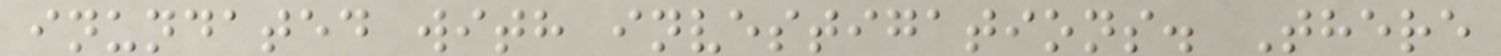inundated with investigations. There
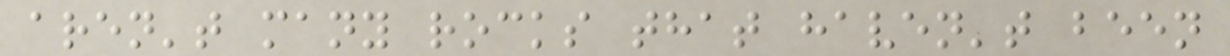aren't many rocks that haven't been
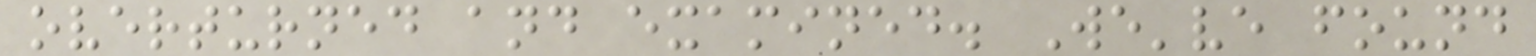overturned and examined. We've found
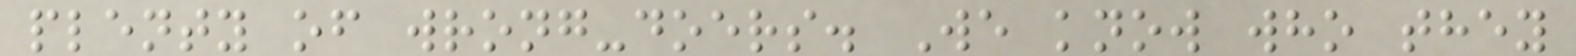plenty of wrong-doers. We know who they
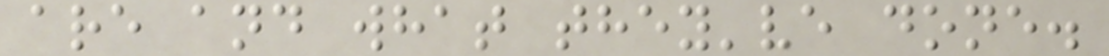are and what they've done.
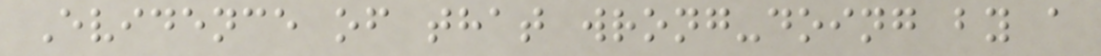Evidence of that wrong-doing by a
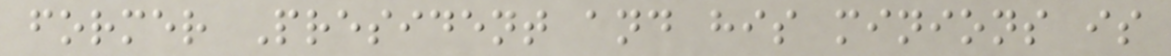former President and his minions is
